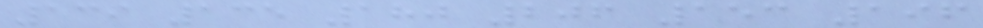139 135 180 206 153 196
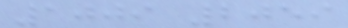1009 2059
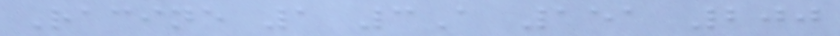Racine 1 3A 151 200
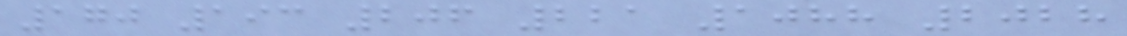170 193 206 221 1088 2028
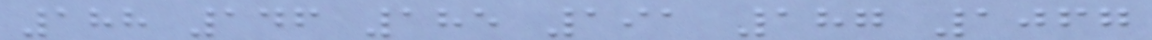188 146 185 191 187 1067
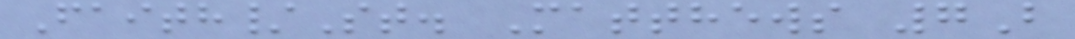Faith/St. Matthews 7B
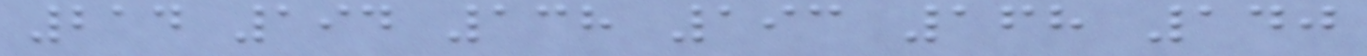214 194 138 193 168 140
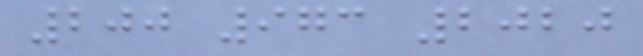200 973 2020
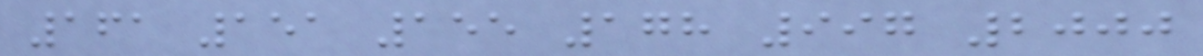161 151 155 178 997 2000
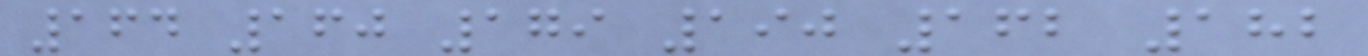164 160 179 190 162 182
